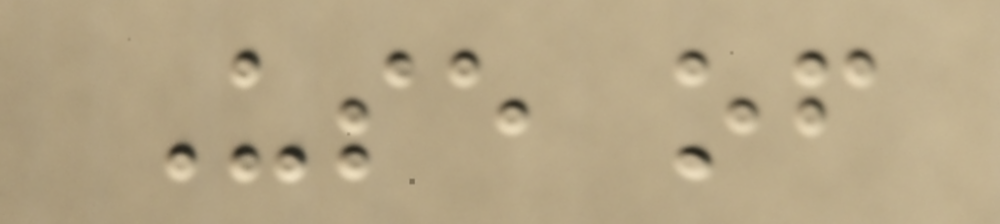Use of
